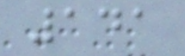141
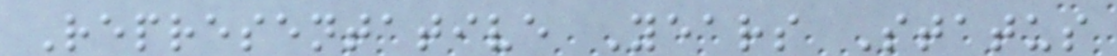Representative Years Status
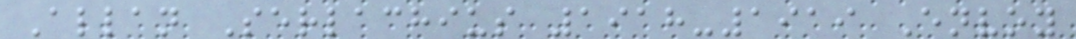Allan Serlachius 1918-1919 Envoy
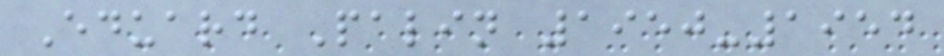Eduard Palin 1950-1954
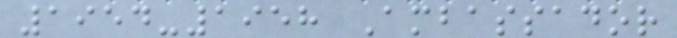1954-1958 Ambassador
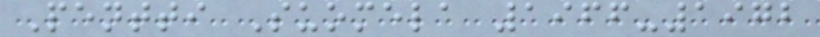Pentti Suomela 1966-1972
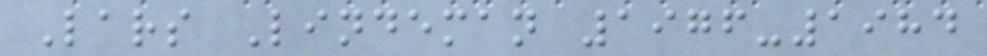Lars Lindeman 1976-1984
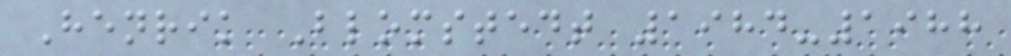Henrik Blomstedt 1984-1988
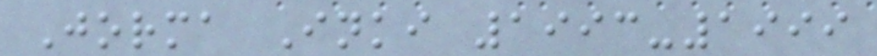Jorma Inki 1993-1999
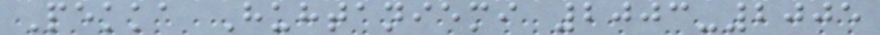Pekka Huhtaniemi 2003-2005
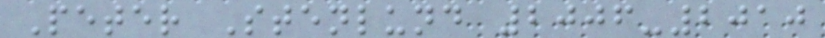Peter Stenlund 2006-2010
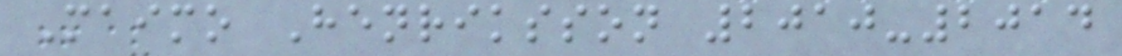Maimo Henriksson 2010-2014
